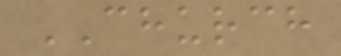CHURCH
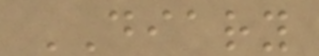DIARY
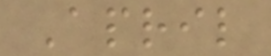April
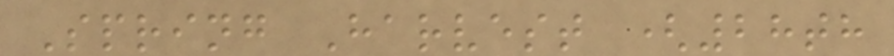Spring Harvest (28th
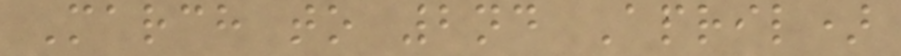March to 2nd April)
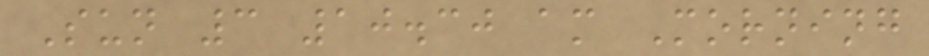Sun 3 10.30 am Morning
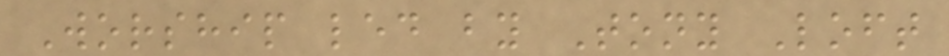Worship led by Tony Loft
